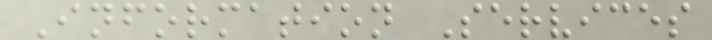Information Services
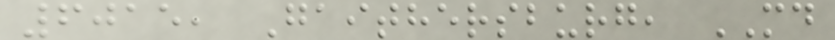6015, Gaithersburg, MD
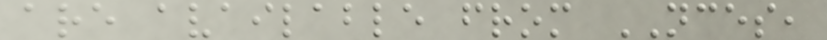are available from NCES,
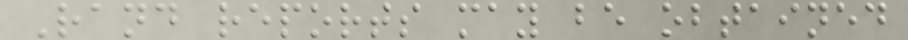Rand reports may be obtained
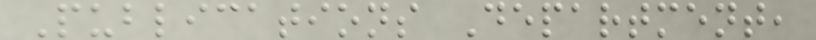Publications Department,
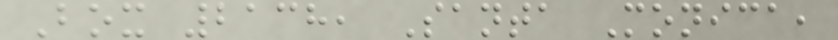Box 2138, Santa Monica,
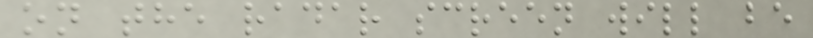on the radar screen will be
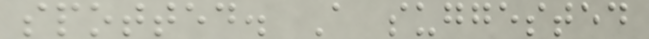spotted. A suggested
